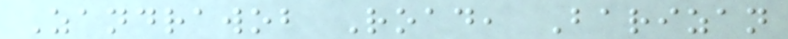Zandrawob Road, Barizan
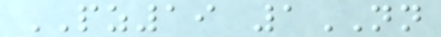PZ19 1NN
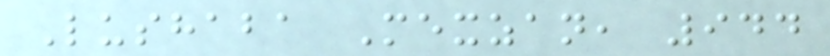Lushaba Mexzan, 944
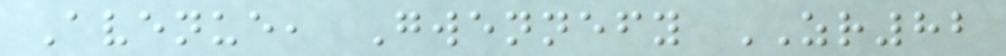Avenue, Gwennefy ZR82
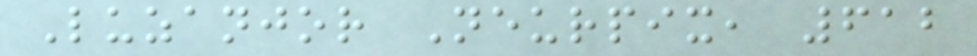Luzanjor Neurpix, 612
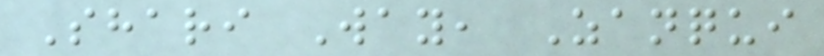Shari Way, Zanqui
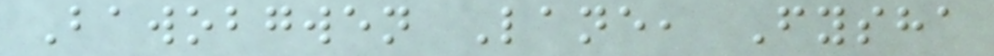Bawobgwen Lane, Fysha
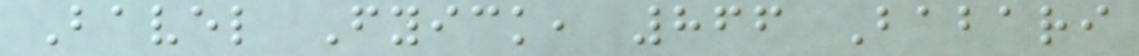Bavel Fyick, 866 Babari
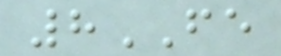8FE
